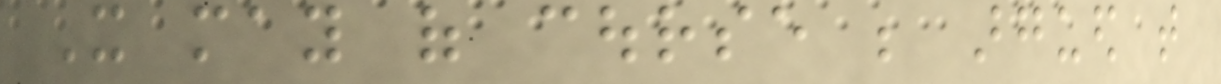It may of course be argued that
